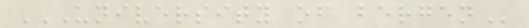UNIVERSITY OF BERGEN
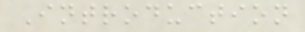Introduction
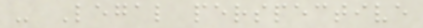- Legal perspective
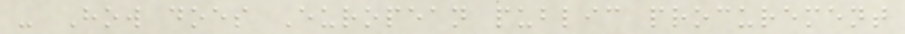- How does European public procurement
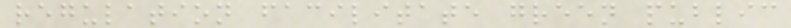regulation facilitate green public
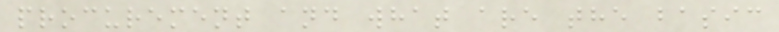procurement and what are the basic
